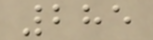285
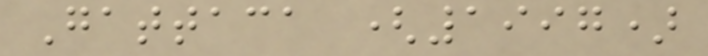Gattaca (1997)
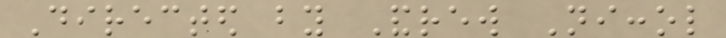Directed by Andrew Niccol
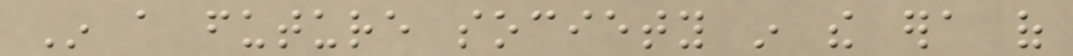In a future society in the era of
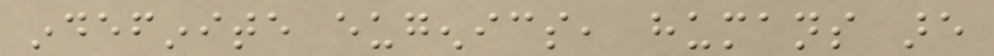indefinite eugenics, humans are
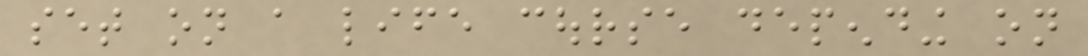set on a life course depending on
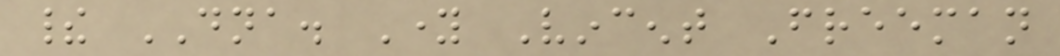their DNA. Young Vincent Freeman
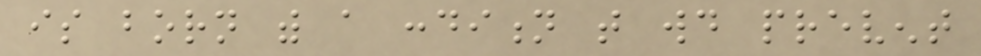is born with a condition that would prevent
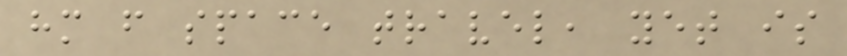him from space travel, yet is
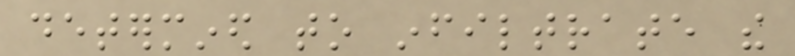determined to infiltrate the
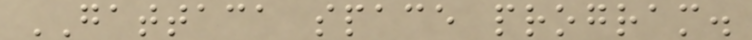GATTACA space program.
